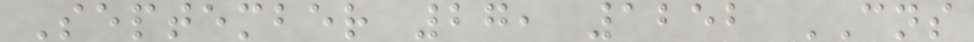September 27, 1252 CNS
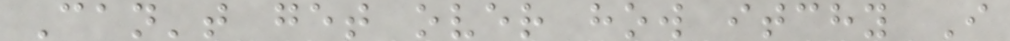Can't get over how itchy I
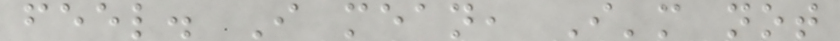feel. I mean, I'm not
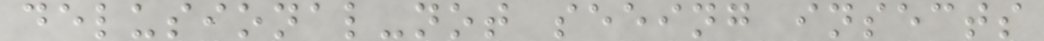delusional-not seeing insects
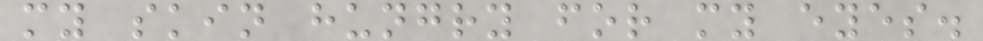my skin hungry for my eyes.
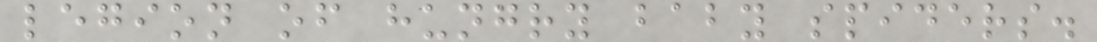legion of hungry baby spiders.
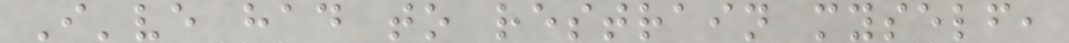I've had to restrain myself,
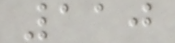110
